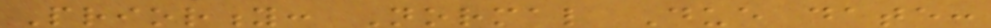Priority: Normal Due date:
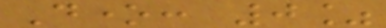Done: 0%
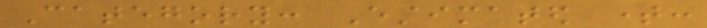Category: Estimated time:
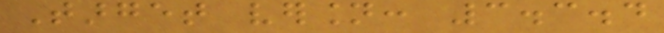Target version: 3.3.4
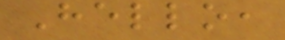Hello,
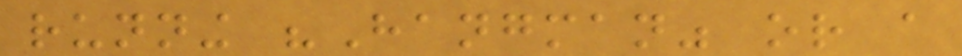running "Hangman" or a
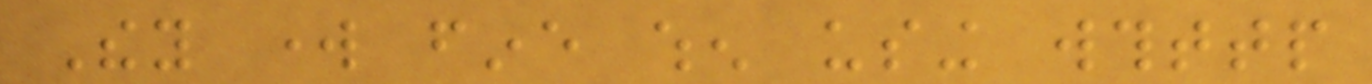They work fine when using wthttp
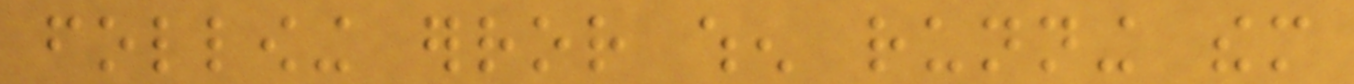following error when running them
